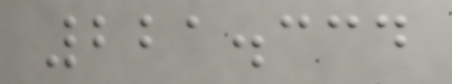221.334
